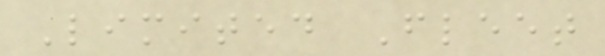Limited Fleet
